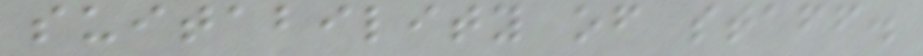suitability of staff.
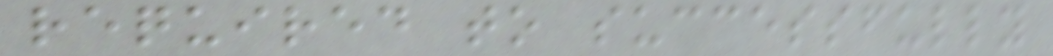required to successfully
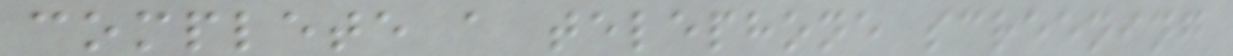complete a telephone screening
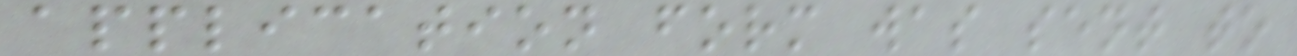application form was sent to
